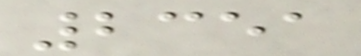2351
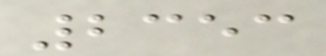2353
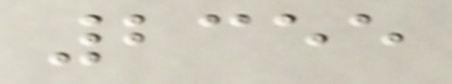2355
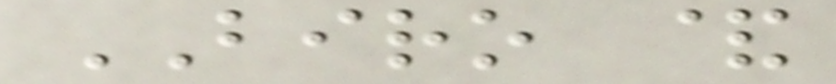BIRO &
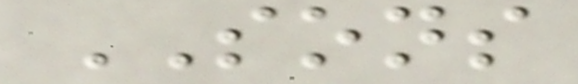SONS
